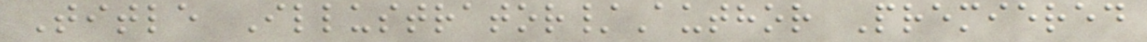Title Illustrator/Author Premiered
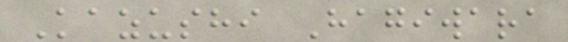Kazushi Hagiwara
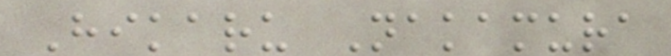Hikaru Nakamura
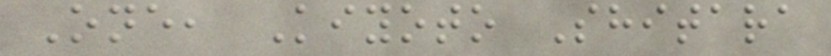One, Kiyoto Shitara
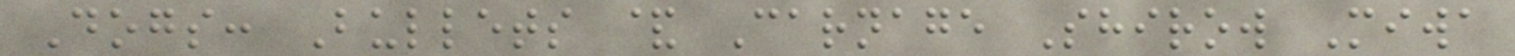Dogs: Bullets & Carnage Shirow Miwa
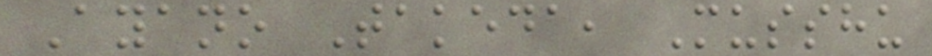Ayano Takeda, Musshu
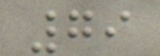79
